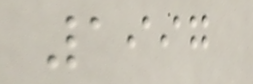1997
